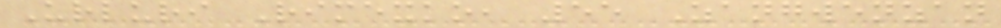Urluri Rimexko, 55 Zangwenzan
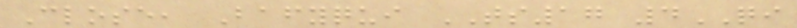Close, Bafyqui TS17 4QI
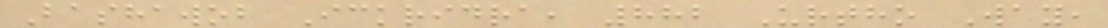Bashawob Ickridra, 882 Urtho Way,
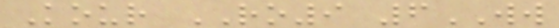Kour RO9 6WW
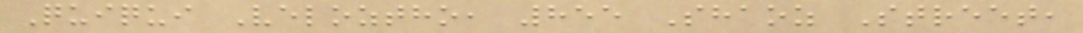Quiqui Veloztho, 855 Shaoz Street,
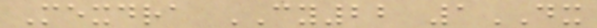Mexdra CY22 1DX
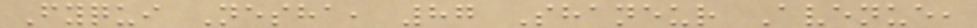Fyqui Nesha, 87 Shaneur Avenue,
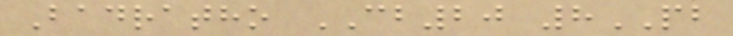Badratho CB20 8PB
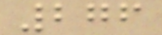276
